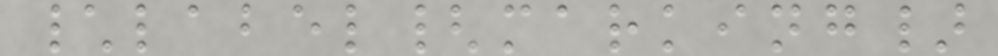\label{marking}
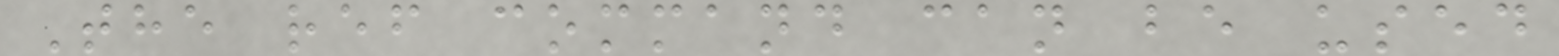The ref command can be used
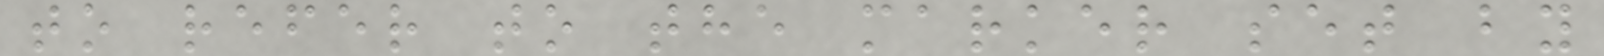to refer to the marker set by
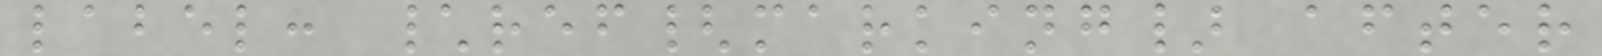label: \ref{marking} after
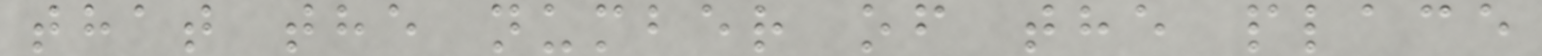that the number of the place
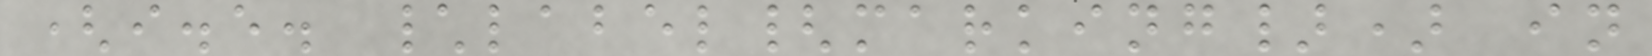(i.e. \label{marking}) in
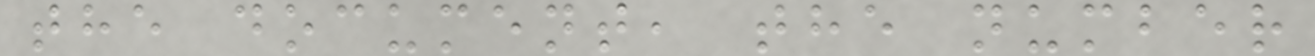the document, the number
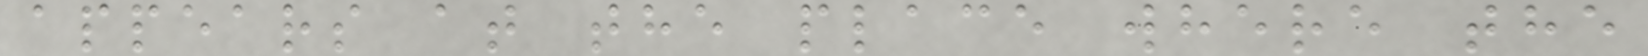appears at the place where the
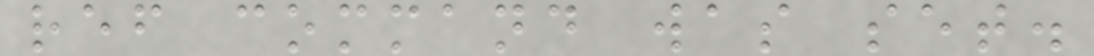ref command was set.
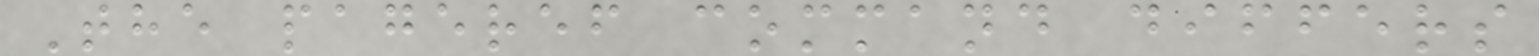The pageref command differs
